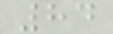84
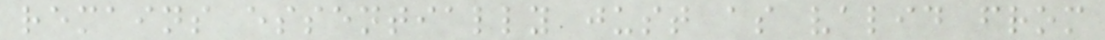remains essentially just as valid from
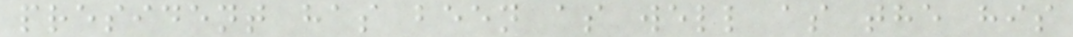president has been as well as the his
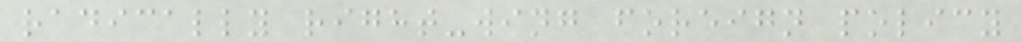radically right-wing foreign policy
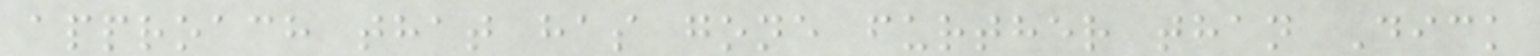approach that has gone further than Dick
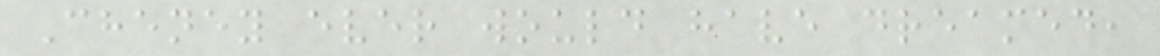Cheney ever would have dreamed,
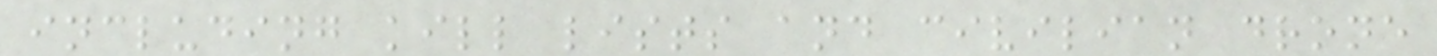including kill lists and civilian drone
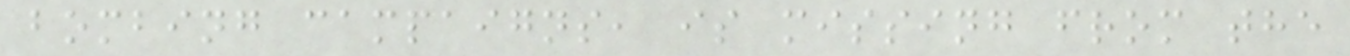bombing campaigns, is missing from the
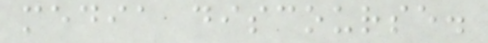media discourse.
